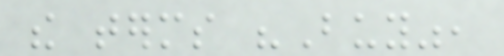the terms "Buy",
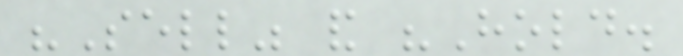"Sell" and "Hold.
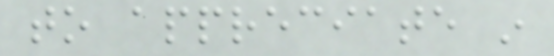to appreciate in
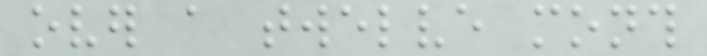over a twelve month
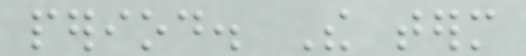period. The term
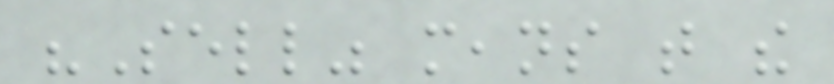"Sell" means that the
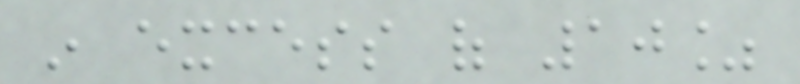in excess of 10%
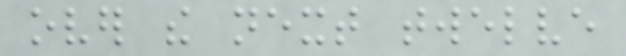over the next twelve
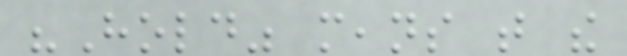"Hold" means that the
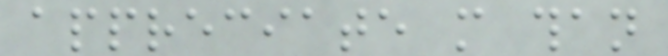appreciate more than
